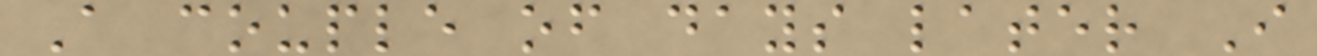A couple of days later I
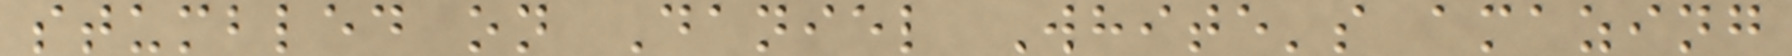stumbled on Daniel White's amazing
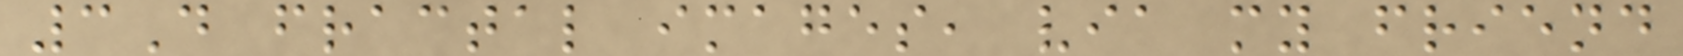3D fractal images, via my friend
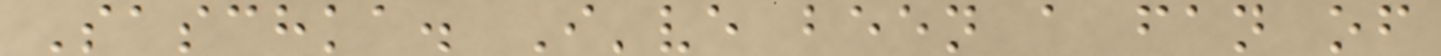Saschka. I've been a fan of
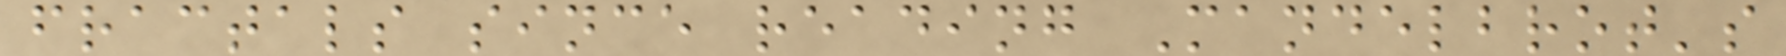fractals since reading Mandelbrot's
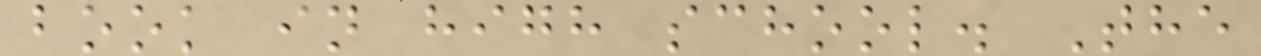book in high school. The
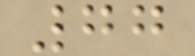77
